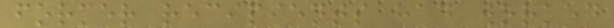former recipients had worked
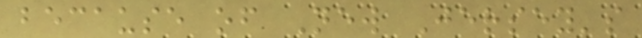because of New Jersey's
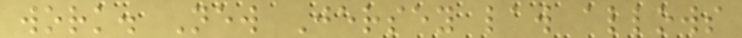work. New Jersey law allows
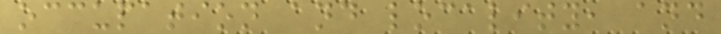occupation and locality, and
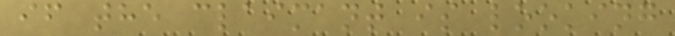if the claimant is looking
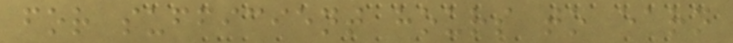for sufficient hours to earn
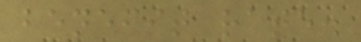benefit rate.
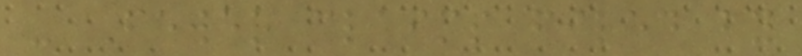- Fewer claims filed by
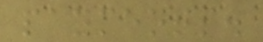payments.
